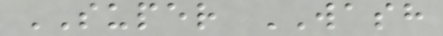SUPER WASH
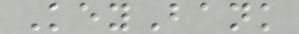KeyBank
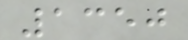1350
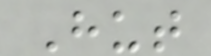Hut
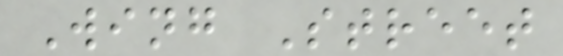Wing Street
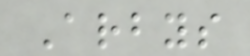Arbys
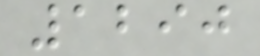1290
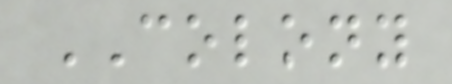COLONY
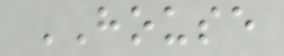HOUSE
